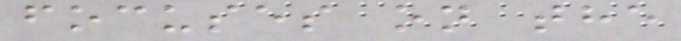focuses on the
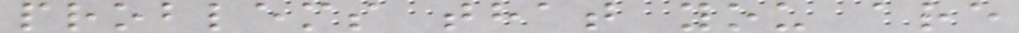problems that you are
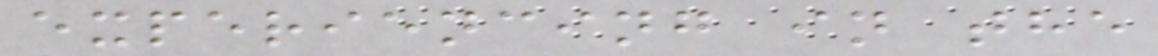experiencing in the
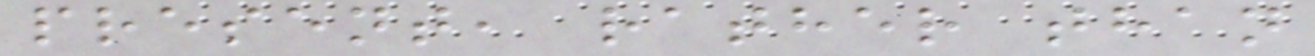present, rather than
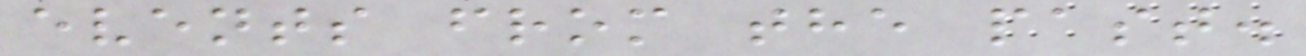events from the past.
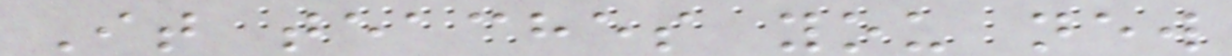It teaches you new
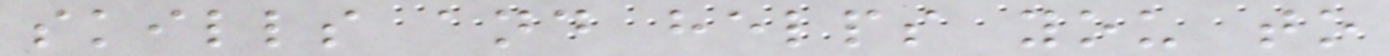skills and helps you to
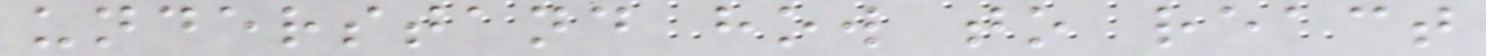understand how to react
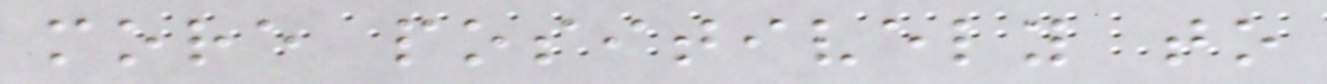more positively to
